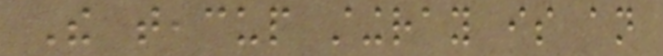The teacup stingray is an
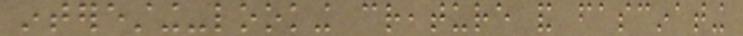interesting-looking creature and fascinating
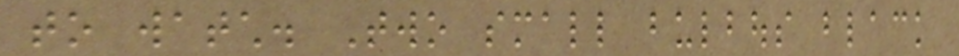to watch. Two small bulbous black
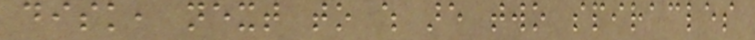disk, next to which are two spiracles
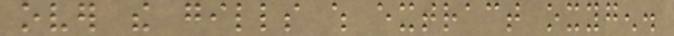over the gills which extract oxygen.
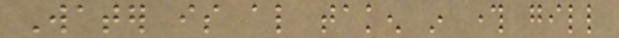Water is also taken in through gill
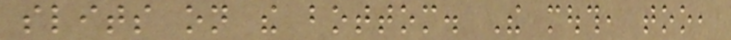slits on the bottom. The mouth, too,
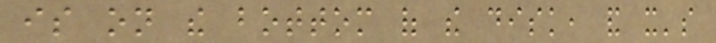is on the bottom of the disk, and it's
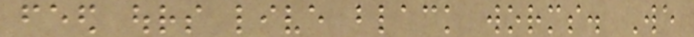feed ours live black worms. We
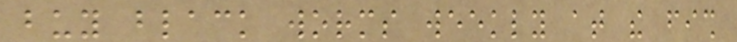buy black worms weekly at the fish
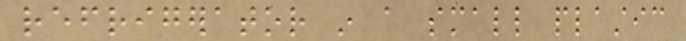refrigerator in a small plastic
